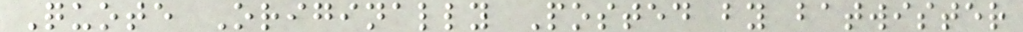Quote Originally Posted by batwister
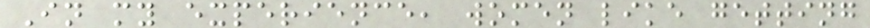In my experience, women like getting
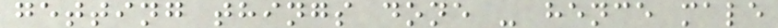getting things done - hence male
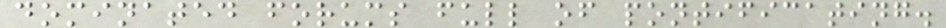dominated forums full of pontificating.
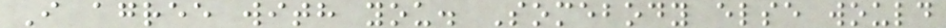I agree with you. Somebody else would
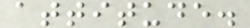attitude.
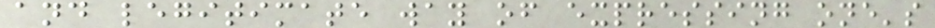and legitimate way of expressing one's
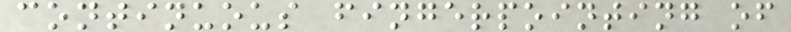continuous fingerpointing of
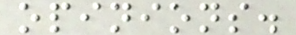opinions.
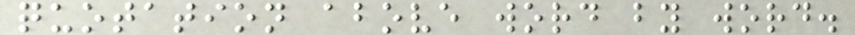quotation above word by word.
